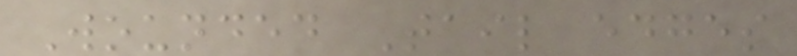Wounded Tail edges
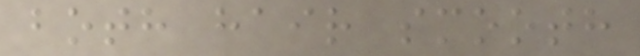both hair smooth
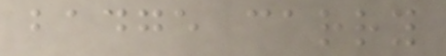badge carry
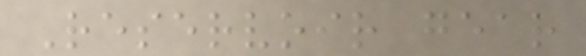Reservoir gear
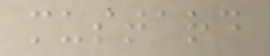mustard
